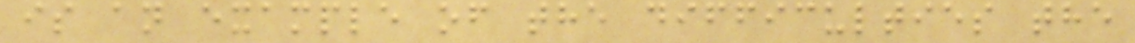is an example of the difficulties the
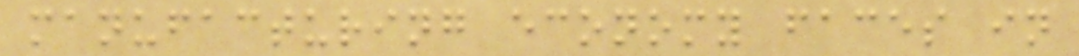manufacturing economy faces in
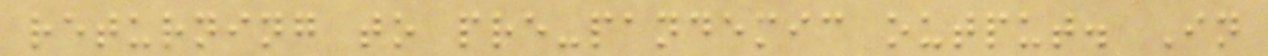returning to pre-pandemic output. In
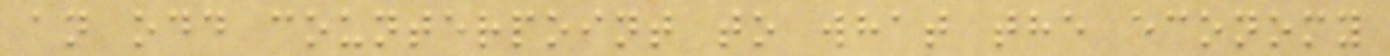an odd counterpoint to what the economy
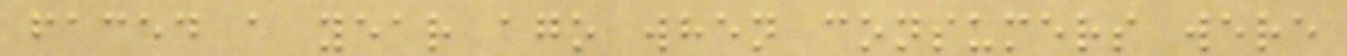faced a year ago when consumers were
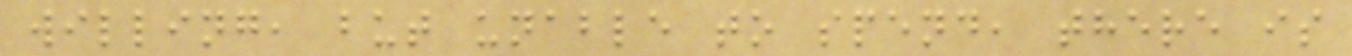willing, but unable to spend, there is
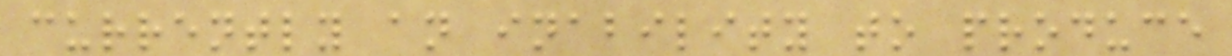currently an inability to produce
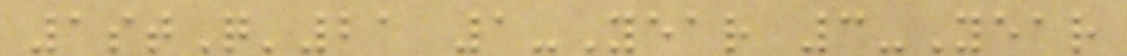1stQ'21 1-Year 3-Year
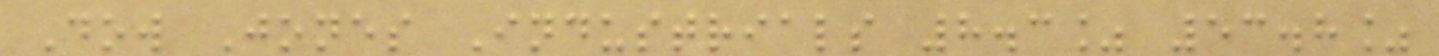Dow Jones Industrials 8.3% 53.8%
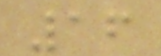16
